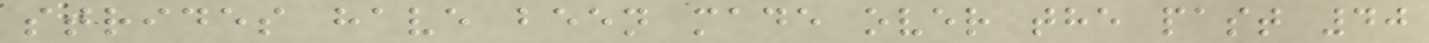strides have been made over the past 40
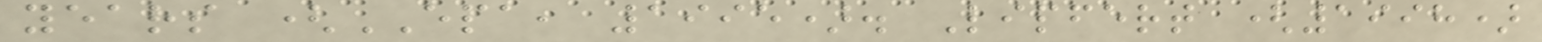years (EPA, 1995). Lipfert (1998)
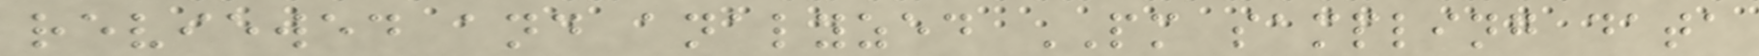reviewed and analyzed PM sampling data
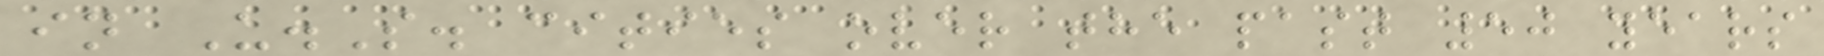in U.S. cities over the past 50 years
